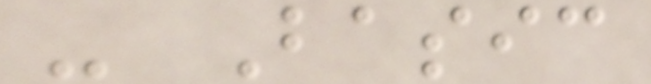- Basic
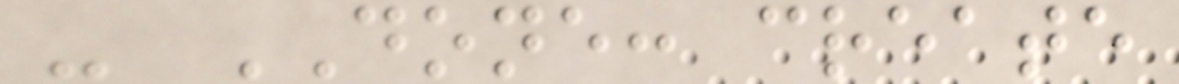- DONE: create
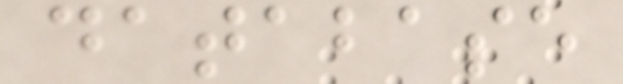database
